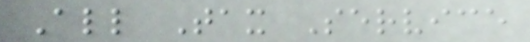All Tax Service
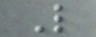L
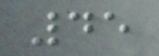45
